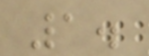1.
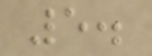5.
